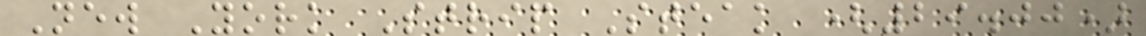New York Strip Steak (29.00)
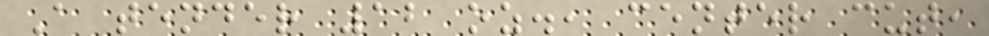A tender 12 oz., center cut,
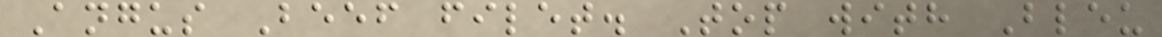Angus Beef filet. Top with Bleu
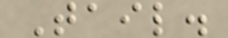Tail.
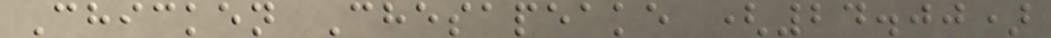Chicken Chesapeake (24.00)
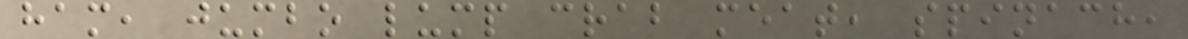ham, jumbo lump crab meat, spinach,
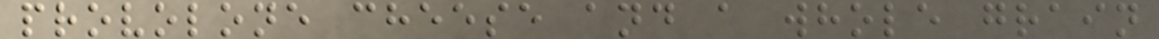provolone cheese and a whole grain
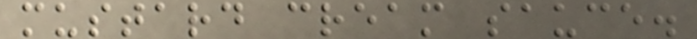mustard cream sauce.
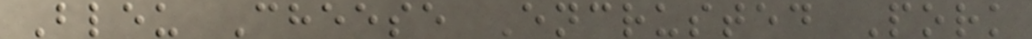Bleu Cheese Encrusted Pork
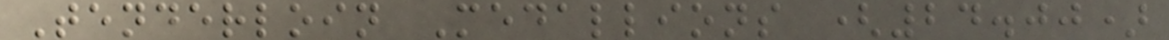Tenderloin Medallions (24.00)
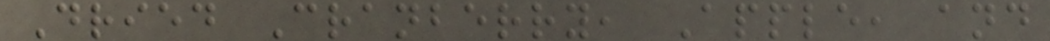Dried Cranberry, Apple, and
